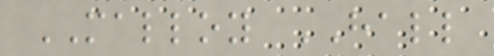MALLOY HALL
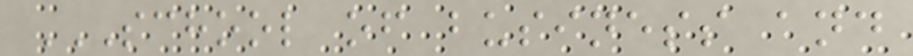SCHOOL OF BUSINESS AND
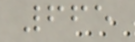665
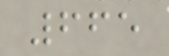665
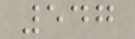547
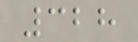328
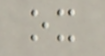ox
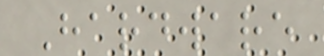Hardware
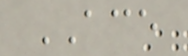ACE
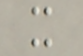x
